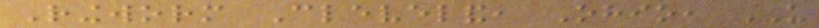Ringworm Cleveland, Ohio, US
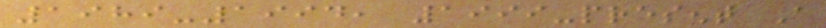1989-1994, 1999-present A
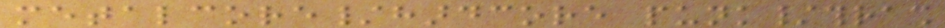metalcore/hardcore punk/thrash
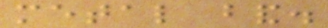metal band.
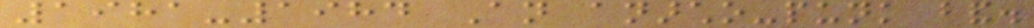1981-1984 An anarcho-punk band.
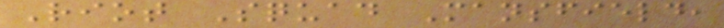Riot Squad Mansfield,
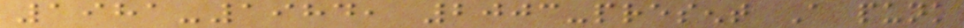1981-1984, 2003-present A punk
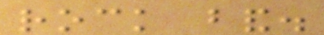rock band.
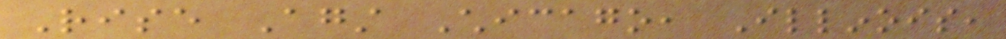Rise Against Chicago, Illinois,
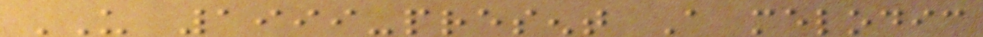US 1999-present A melodic
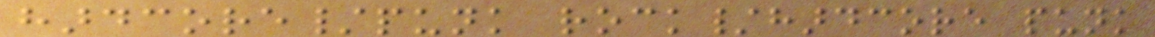hardcore/punk rock/hardcore punk
